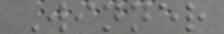Winner
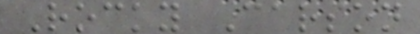Rocky Carson
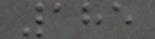185
